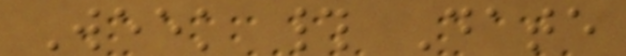Week # Date
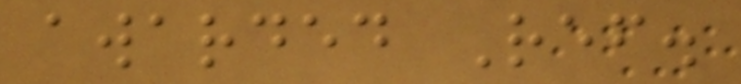awarded Ref.
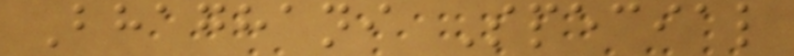Bhaghani Special
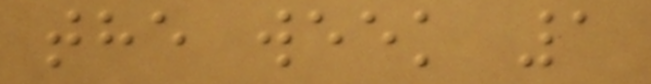the week 1
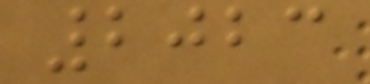2023
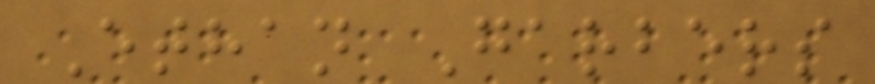Ethan Garbers
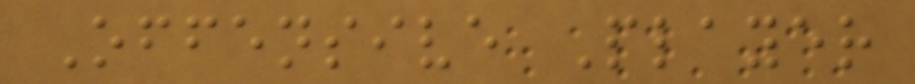Offensive Player
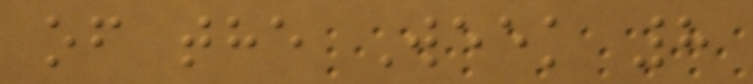of the Week 8
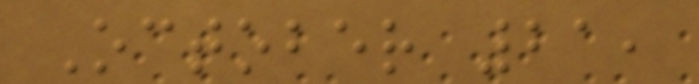October 21,
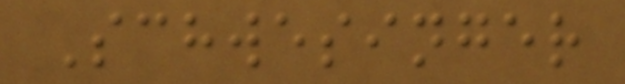Schwesinger
